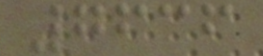7636
